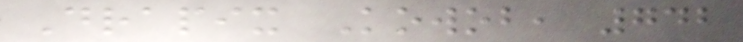Drapix Kowob, 742
